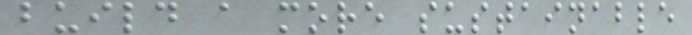build a more sustainable
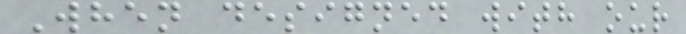When designed with our
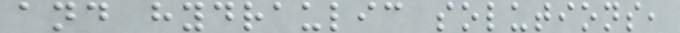and hydraulic solutions,
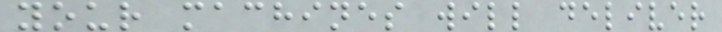your machines will deliver
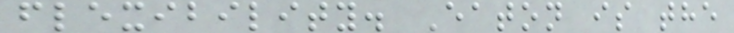flexibility. Eaton is the
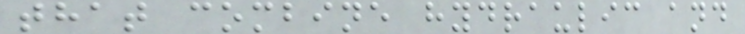that combine hydraulic and
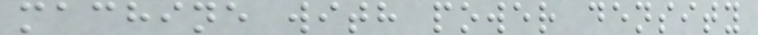machine with power density
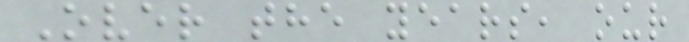Over the years, our
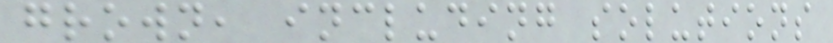grown, including solutions
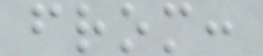from:
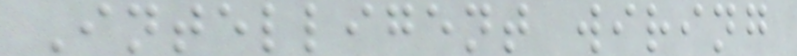Intelligent wiring
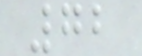72
